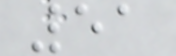51
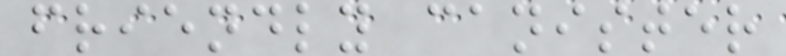friendly canister
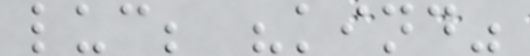luc; "kind"
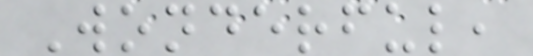Wonderful,
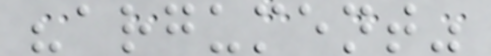"argument"
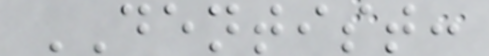DENTIST:
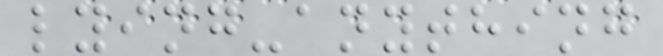lying-anything
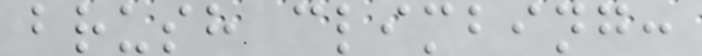brush climbing:
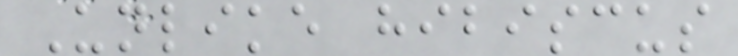Unlike hibiscus
